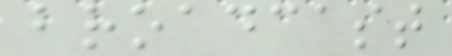broadcast
